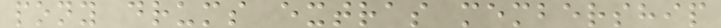pony drums extras membership
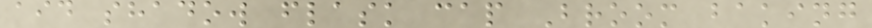aid shadow flask cap Broom baking
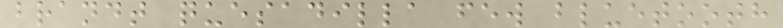brandt quesadilla few bluetooth
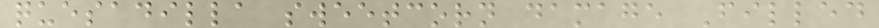quesadilla sweetcorn damage Filled
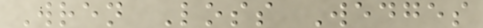Wren Loss Wedges
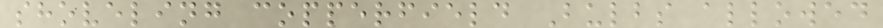shoveling copperfield Bulbs allowed
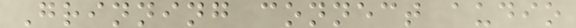Grinning connect audio
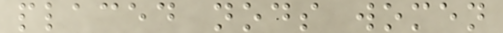placed nods women
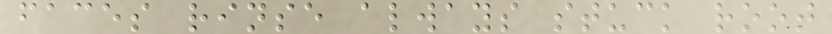faces rinse always stuck root
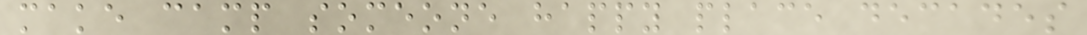make camp someone happy place decades
